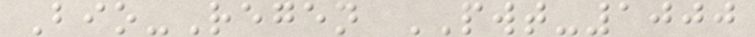Bio-Regen PWT-1000
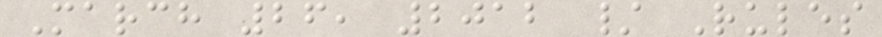March 26, 2012 / Rules
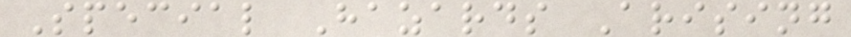Special Hazards Arising
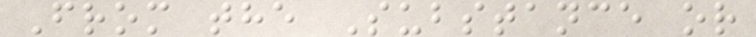From the Substance or
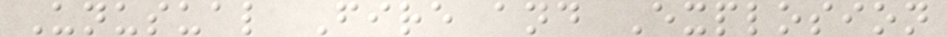Unusual Fire and Explosion
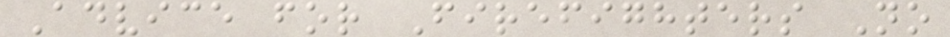Advice for Firefighters No
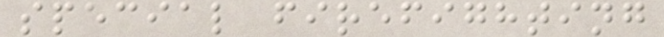special firefighting
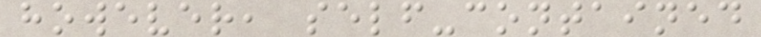however, self-contained
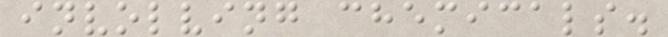involving chemicals.
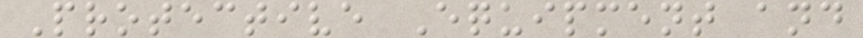Protective Equipment and
